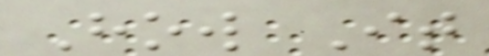How It
